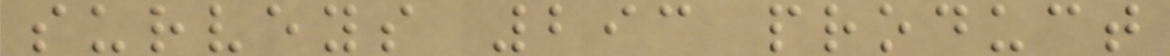surveys 293 product
